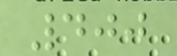400
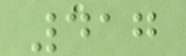417
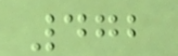472
